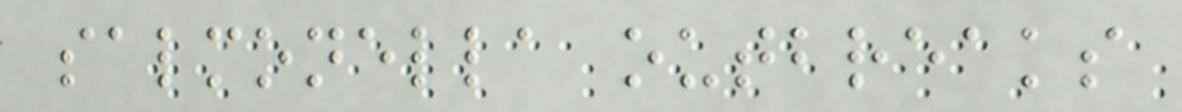salmonella outbreaks
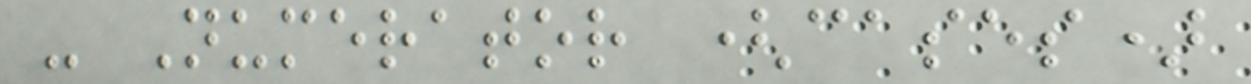- Numerator (cases)
